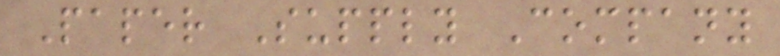Paper Supply Company
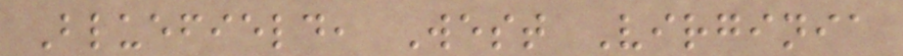Bluefield, West Virginia
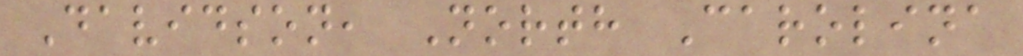Davidson, North Carolina
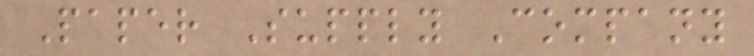Paper Supply Company
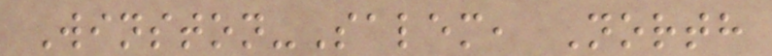Winston-Salem, North
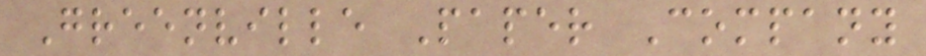Greenville Paper Company
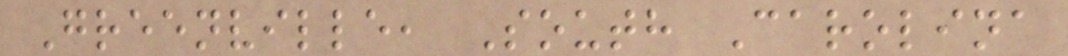Greenville, South Carolina
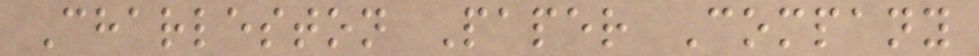Charleston Paper Company
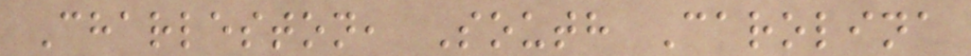Charleston, South Carolina
